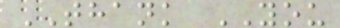THANK YOU
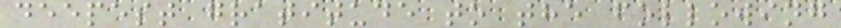deepest gratitude to the following
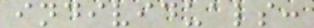individuals:
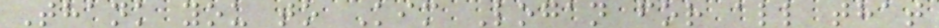Thank you to Kim Logan for all that
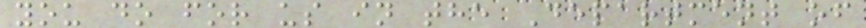you do for us in the Department of
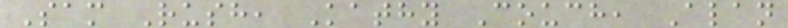Sam Rush, Kathy Couch, Alan
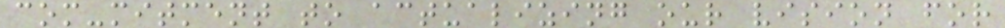com-mitment to actualizing our vision for
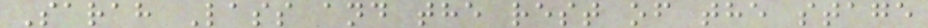Sarah Lass and the rest of the stage
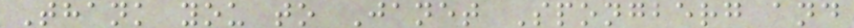Thank you to Janet Spongberg and
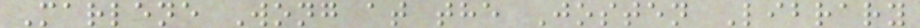Marlene Wong at the Josten Library
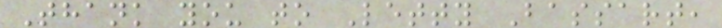Thank you to Letty Bassart,
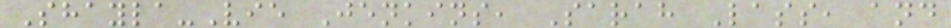Shayla-Vie Jenkins, Sarah Lass, and
